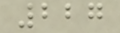227
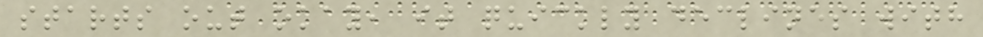starts out okay, it quickly declines with
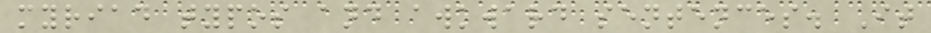myriad typos and awkward sentences. It
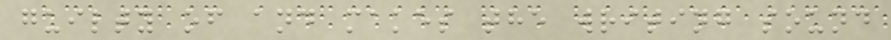guilty of and makes the writing sound
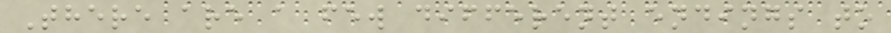There are a few different endings to
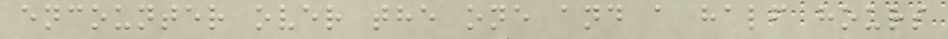encounter over the one and a half hours
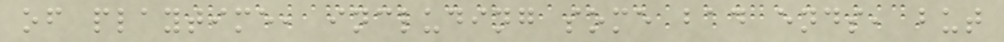of playtime, including some bad ends, but
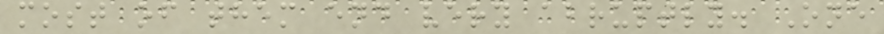most of them end very abruptly. One
